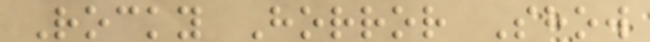Rocky Horror Show
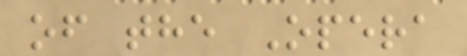of the Opera
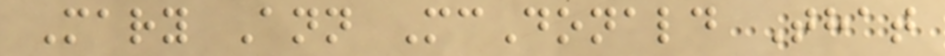Mary Ann McDonald That
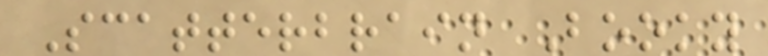Scatterbrain Booky
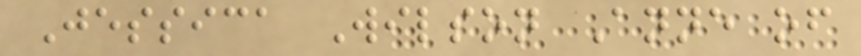Jessica Wilson Anne of
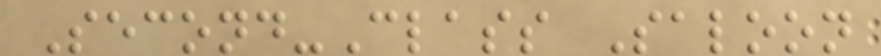Second-Class Saloon
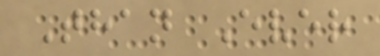Than Ever
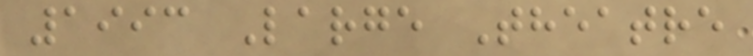1993 Large Theatre
